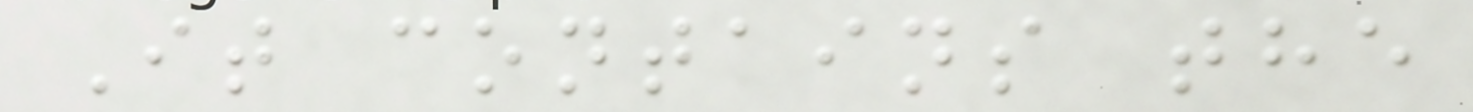It contains the
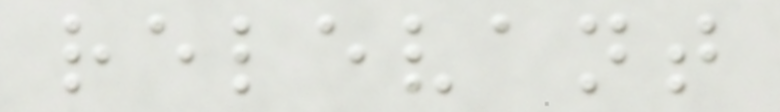relevant
